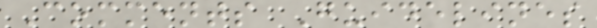Comments Guidelines
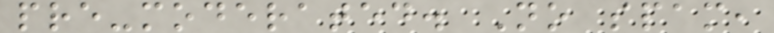pre-moderated. No spam,
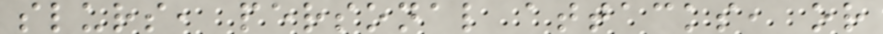slurs, personal attacks, or
